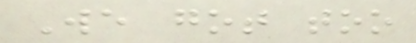We got too
